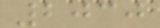2030
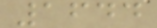1644
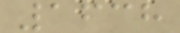1638
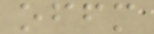offm
